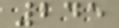245
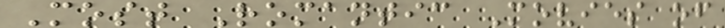Most Romantic Movies of
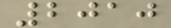2010
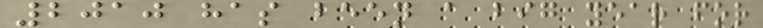2010 has been a big year for
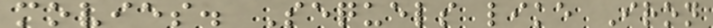movies. Sequels like Iron
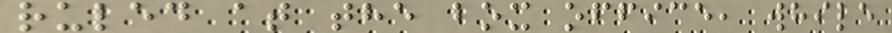ruled at the box office, while
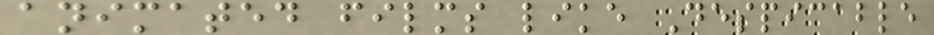animated films like Despicable
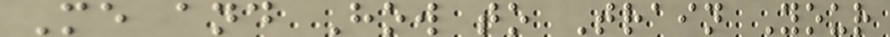Me and How to Train Your
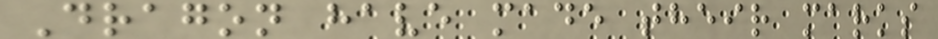Dragon have made their marks
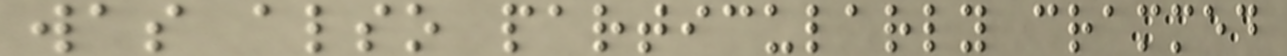was also particularly crammed
